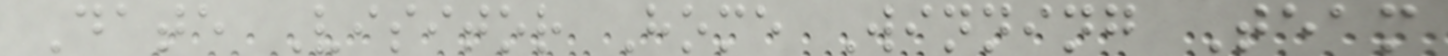Date Visitor Home Winning Team
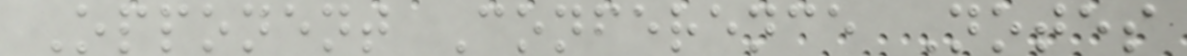Opponent Conference Notes
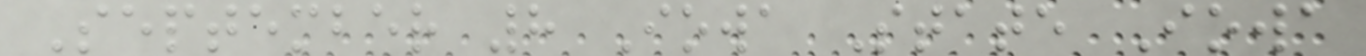September 8 Iowa State Iowa
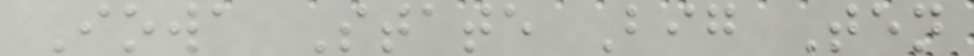Iowa State Big Ten
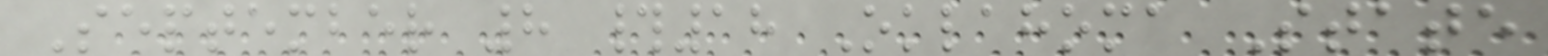September 8 #18 Oklahoma State
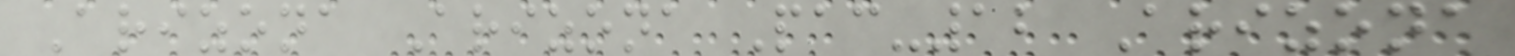Arizona Arizona Pac-12 Arizona
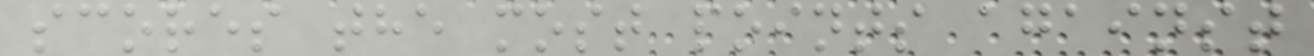scores the most points against
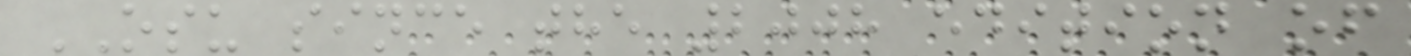OSU since the 2008 edition of
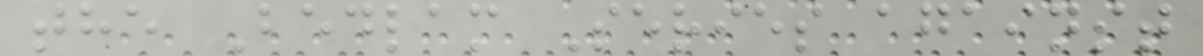the Bedlam Series against
